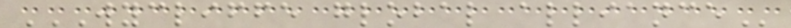WYCLIFFE GLOBAL ALLIANCE
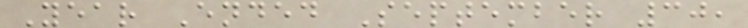Year Ended September 30,
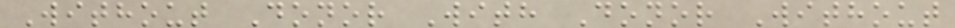Without Donor With Donor Without
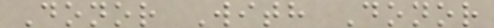Donor With Donor
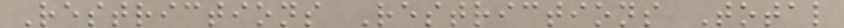Restrictions Restrictions Total
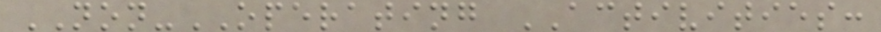NON-OPERATING ACTIVITIES:
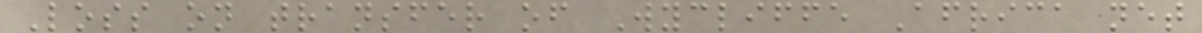Loss on transfer of Wycliffe Africa net
